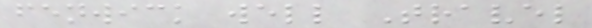fenwick well Travel
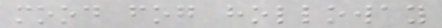mood fog holloway
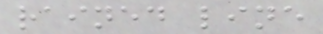rained line
